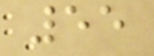55
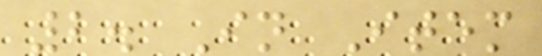2. In Item
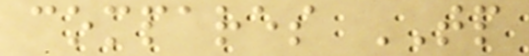compares TP
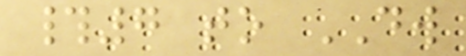#7 to DW
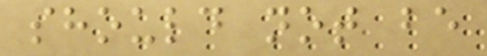should not be
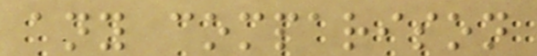any comparison
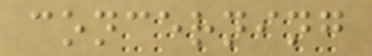concerning
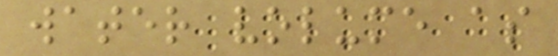water volume as
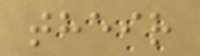their
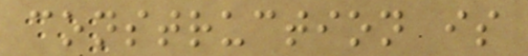construction is
